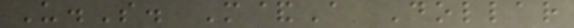U.S. M&A Dollar
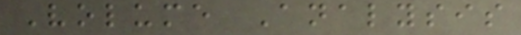Volume Analysis
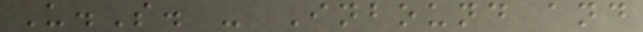U.S. - Inbound and
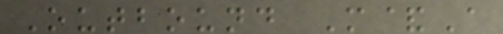Outbound M&A
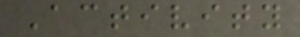Activity
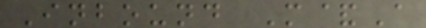Inbound M&A
